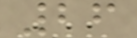26
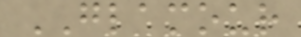GLAMOUR
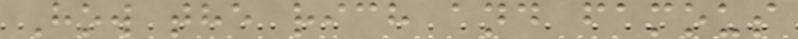How the rich and famous
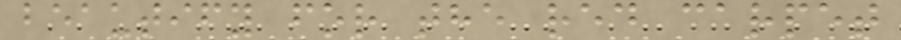beautify for the red carpet
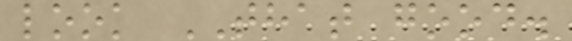look THAT good.
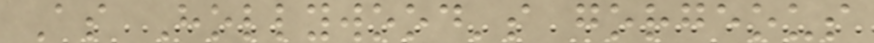As Hollywood's gorgeous
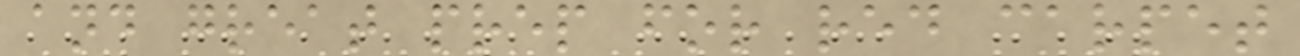and great prep for red carpet
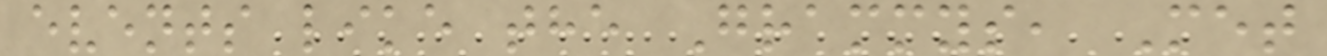events like the Grammys, Met
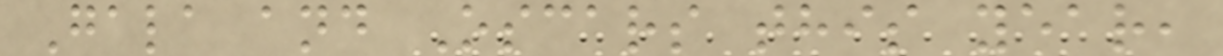Gala and Oscars this year,
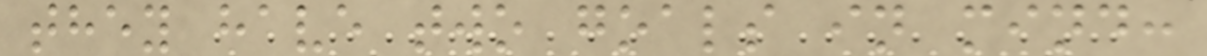they have two goals in mind:
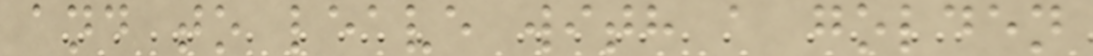and to leave with a golden
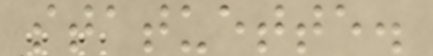statuette.
